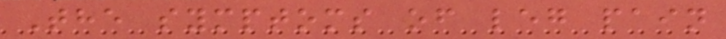The symptoms of leg pain
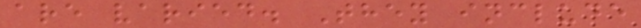are varied. They include
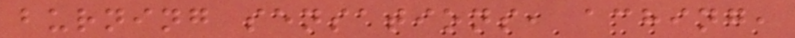burning sensations, aching,
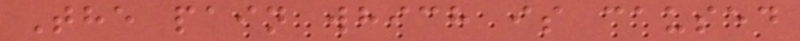The pain which is caused
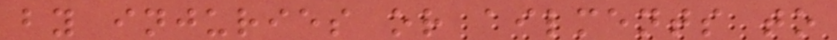by injuries or ailments to
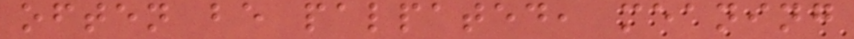often be palpated, meaning
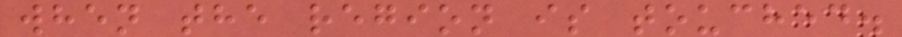when the region is touched.
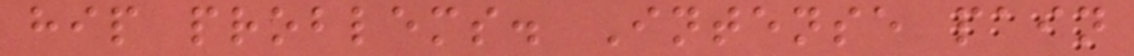hip problems. Intense pain
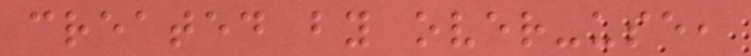created by over-use,
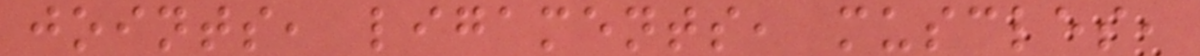joints, ligaments, muscles,
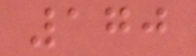170
